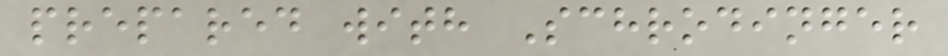prepared with Schrodinger
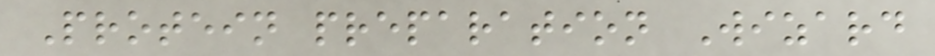Protein preparation Wizard
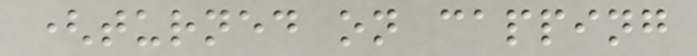(turned on capping
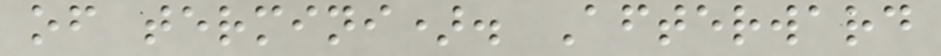of termini). Afterward
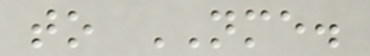to NME.
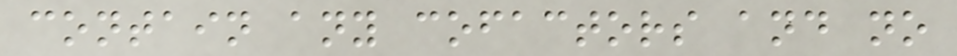contain any cofactors and no
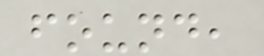found,
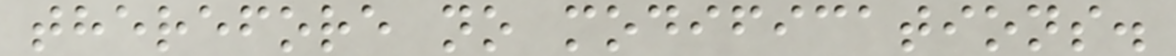therefore no modifications.
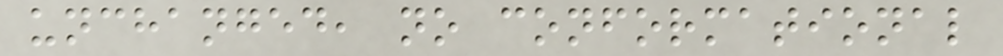unchanged, no conformational
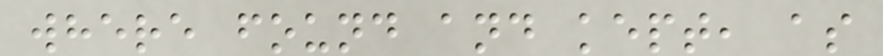where found and kept, as
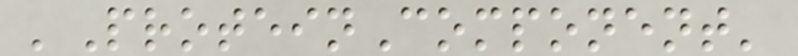'ProteinComponent'
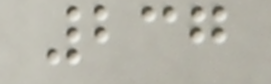237
